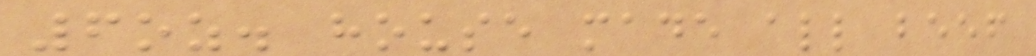6oz. house made all beef
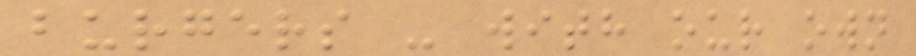burgers - with our own
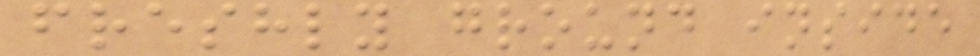freshly ground inside
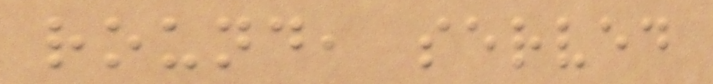round, served
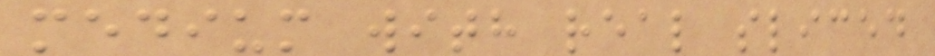medium with real sliced
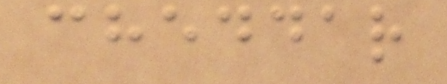cheddar
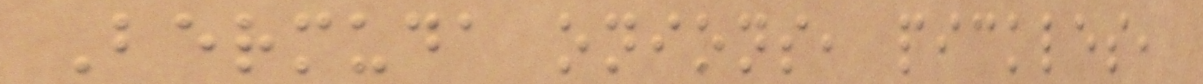Bermuda onions, pickles,
